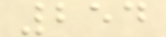254
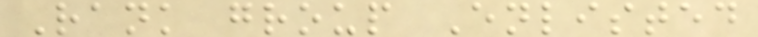Rank group Enlisted
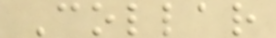Collar
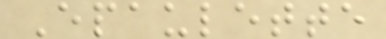Epaulette
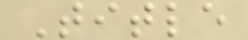Title
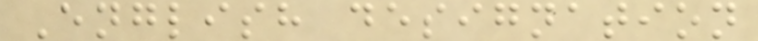English designation
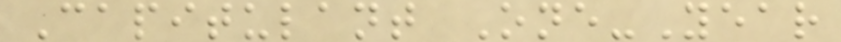Capitulant One-Year
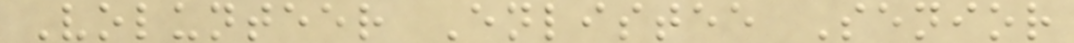Volunteer Enlistee Senior
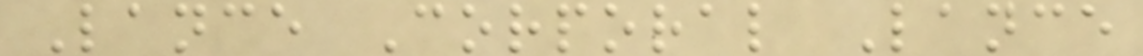Lance Corporal Lance
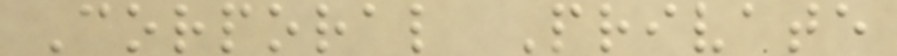Corporal Private
